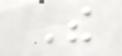The
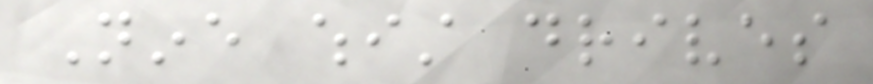Nine whist drives
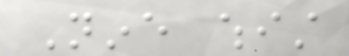Nine whist
